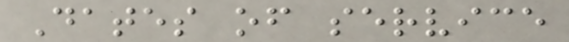Dates of service
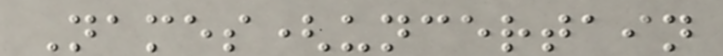Names(uncertain
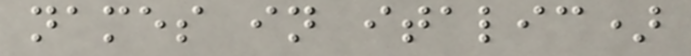names in italic)
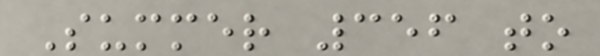Summer 356 to
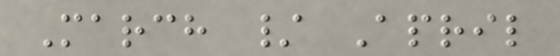March / April
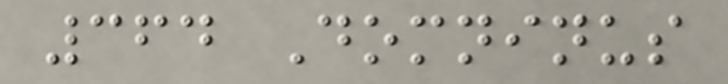364 Domninus
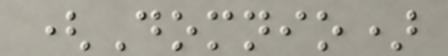(Domnio)
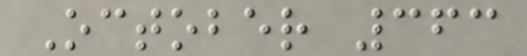October 363
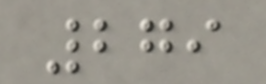279
